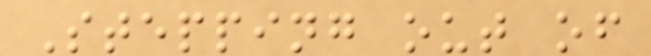Stepping out of
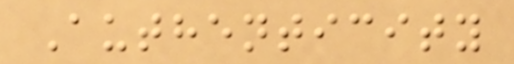Authenticity
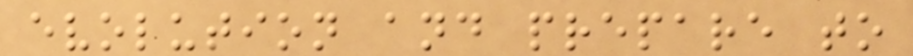evolution and prepare to
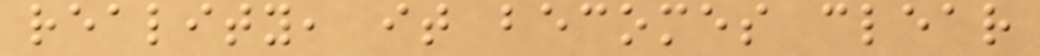reality, it becomes clear
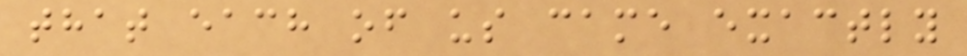that each of us came exactly
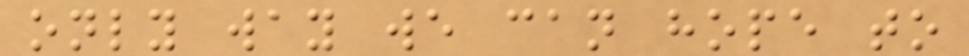only way we can hope to
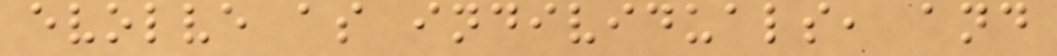evolve as individuals, and
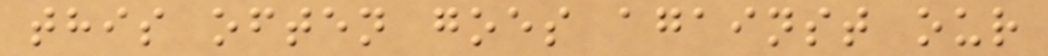this often goes against our
